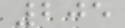205
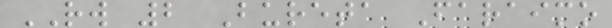RW 2 Bureta Faraimo
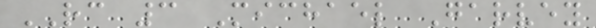RC 3 Michael Garvey
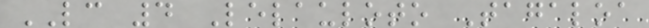LC 4 Lelauloto Tagaloa
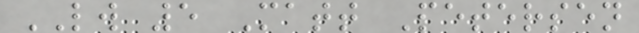LW 5 Matt Petersen
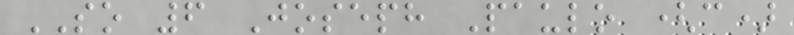SO 6 Joseph Paulo (c)
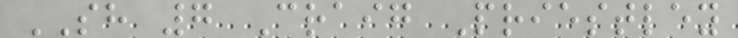SH 7 Craig Priestley
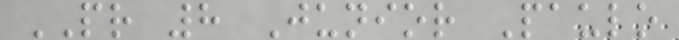PR 8 Junior Paulo
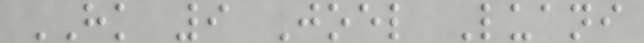HK 9 Joel Luani
